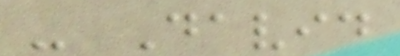- David
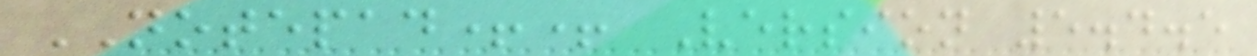NOTEPAD++ Version 5.4.5
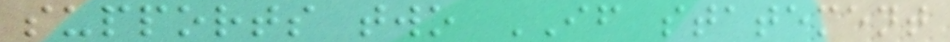supports two IF statement
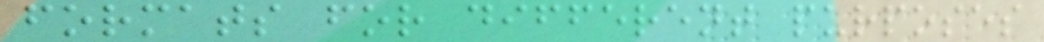formats for different purposes
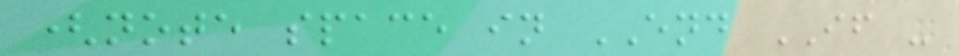(note space in END IF -
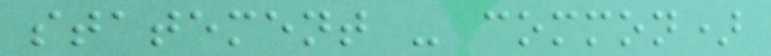statement - common)
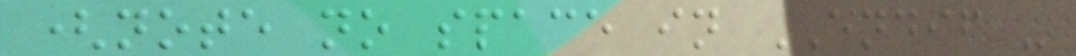(note no space in ENDIF -
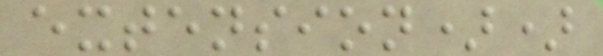extension))
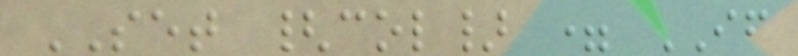SET {col} = IF
